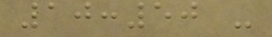10:50 -
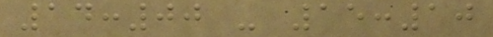14:00 - 15:10
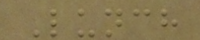Lunch
